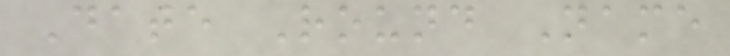Date Round Name
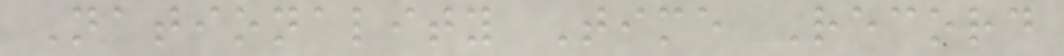Nationality Time Record
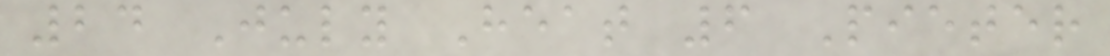24 July Heat 6 Pieter
